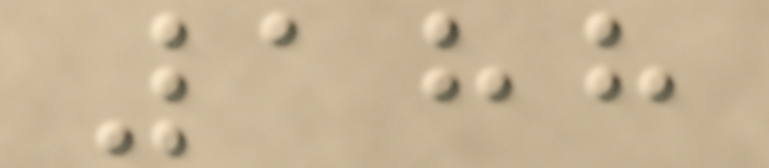188
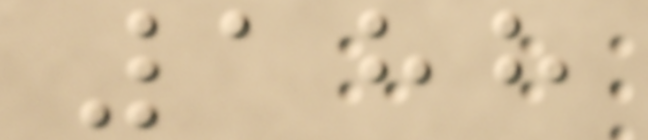188
